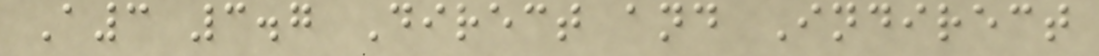A3 3.7 Direct and Indirect
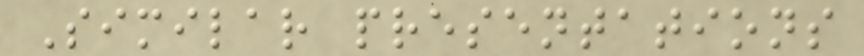Similar presentations
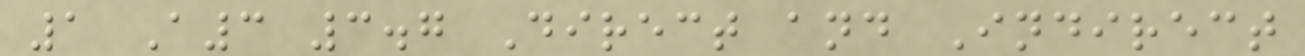1 A3 3.7 Direct and Indirect
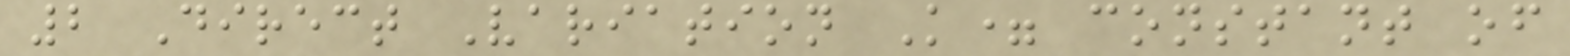2 Direct Variation K= constant of
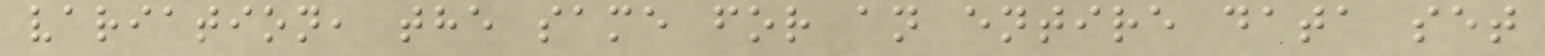variation, the same for an entire data set
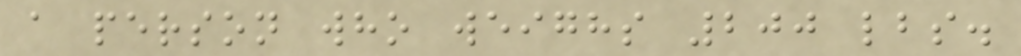a person who weighs 200 lbs.
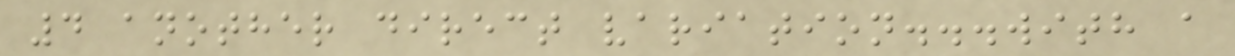4 another direct variation...with a
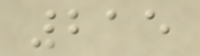215
